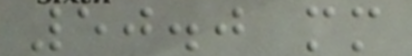50.0 mm
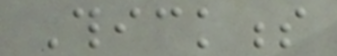Thickness
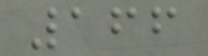166
